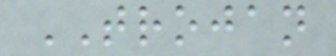TROJAN
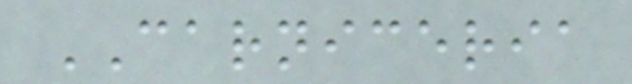CARNICERIA
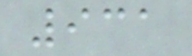931
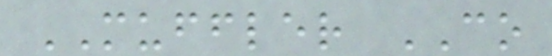MUFFLER CO
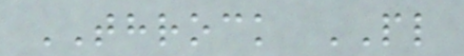THROCK PL
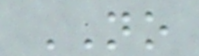NO
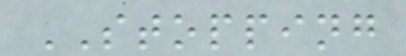STOPPING
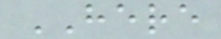HERE
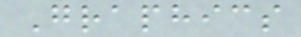Graphics
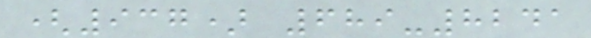(937) 689-8241
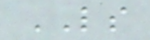LS
